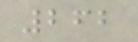262
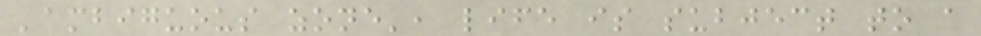'ambiguous zone', life is subject to a
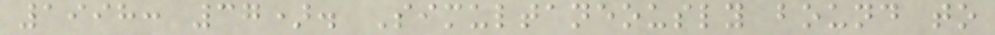1998: 37). Simultaneously bound to
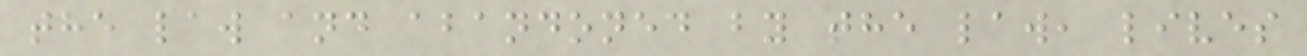the law and abandoned by the law, lives
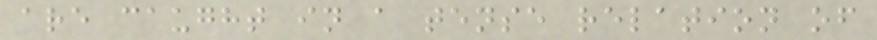are caught in a tense relation of
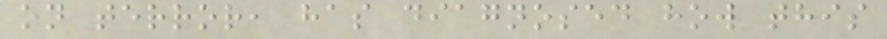on terror, has diagnosed how this
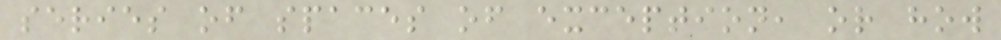series of spaces of exception, or how
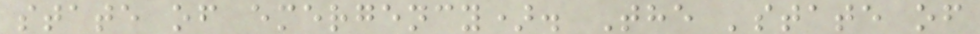state of emergency). The 'state of
